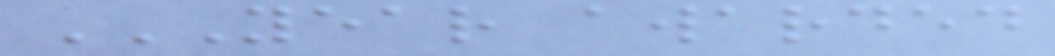YEAR AWARDED
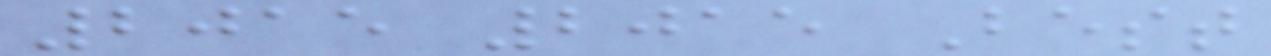2015 2015 Best
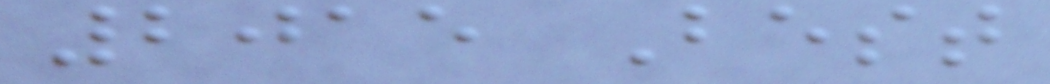2015 Best
